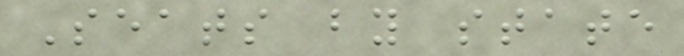Seats by state
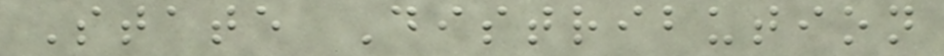State Distribution
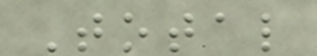Total
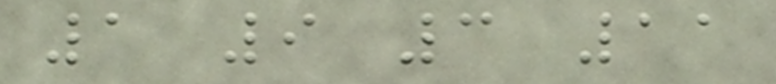1 9 3 11
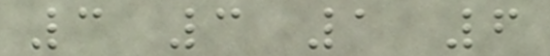3 3 1 6
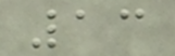13
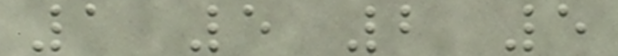1 5 2 5
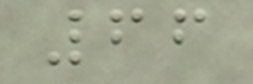66
